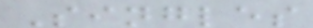Singles
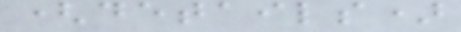(details)
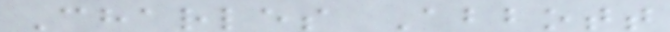Charles Abbott
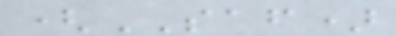(SAF)
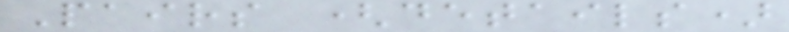Pairs (details)
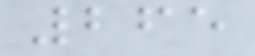265
